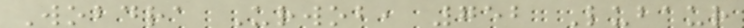Wobdra Urwob, 752 Lubaur
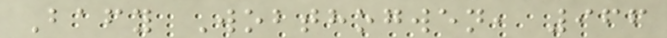Bafy Wobthogwen, 966
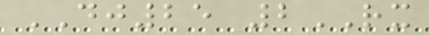DJ25 2RX
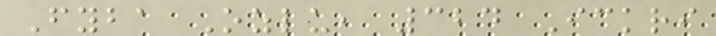Fyba Ozlu, 324 Ickri
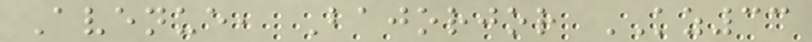Avenue, Bajorjor KZ33
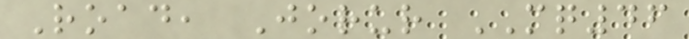Road, Jorur MQ46
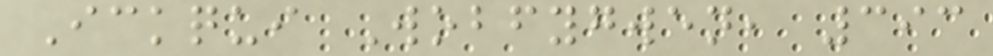Ickqui Wobfygwen, 393
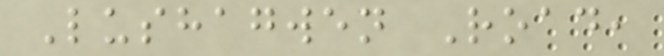Lushagwen Road,
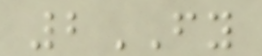2FY
